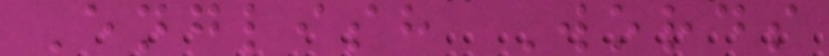English Words
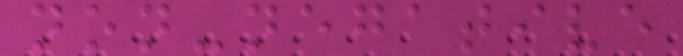non-negative
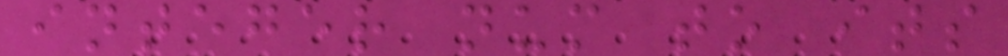integer num to its
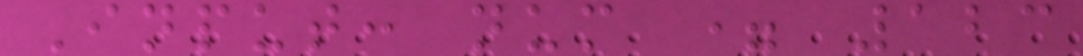Input: num = 123
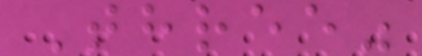Three"
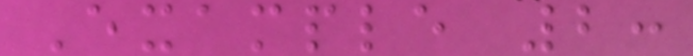Example 2:
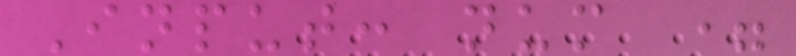Input: num =
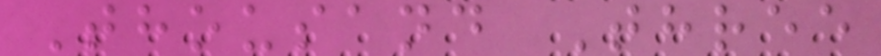Thousand Three
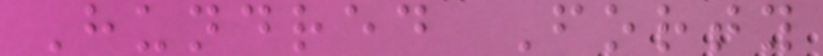Hundred Forty
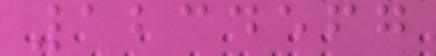1234567
